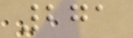271
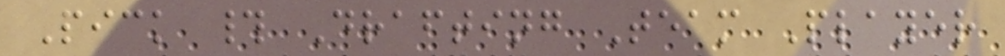Pick # Drafting Team Player
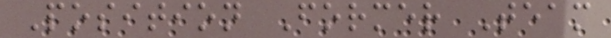Position Former Team
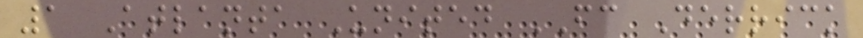1 Atlanta United FC Derrick
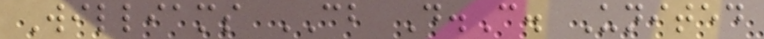Williams CB D.C. United
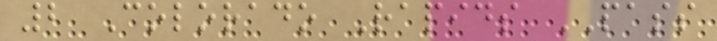2 Colorado Rapids PASS
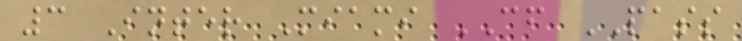3 Inter Miami CF PASS
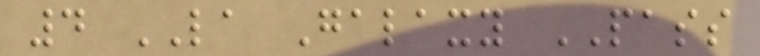4 LA Galaxy PASS
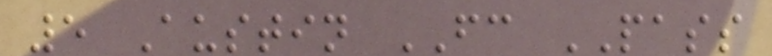5 Austin FC PASS
